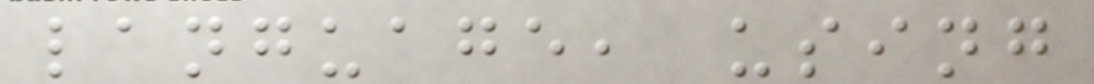language, using
